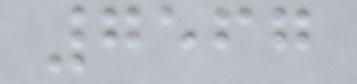7567
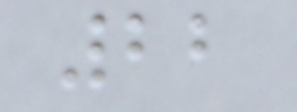22
